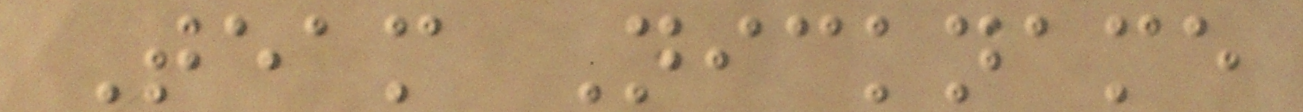Team Nickname
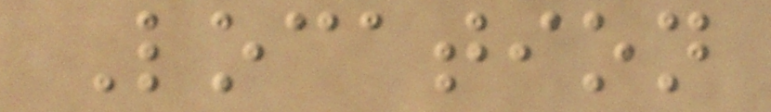Location
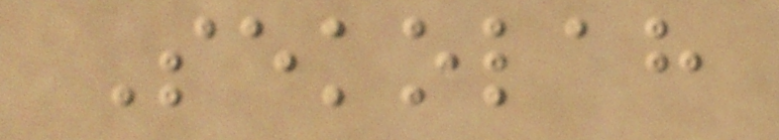Sekolah
